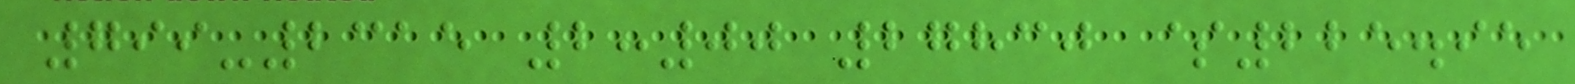799-2315 2:00 27830 $225.95
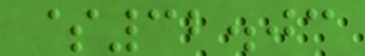$32.03
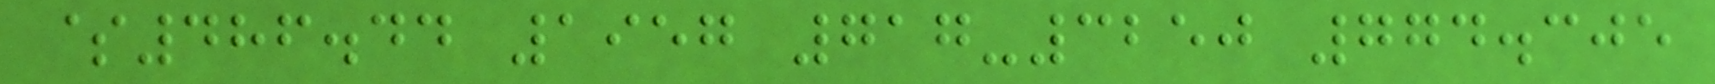$486.44 1957 717-3250 774.305
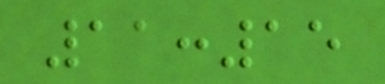11:15
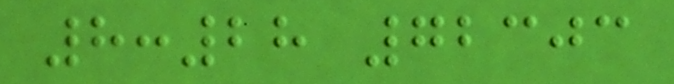8:28 72303
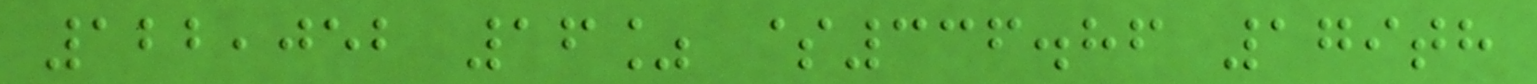122,052 16% $336.86 179th
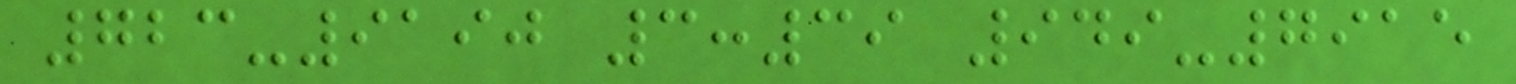723-9190 3:39 949-7915
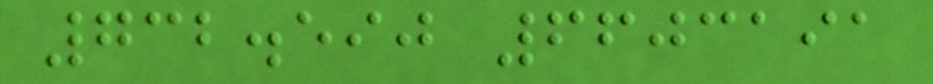732.590 6603191
